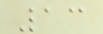13
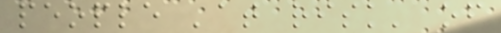people 'at risk' of
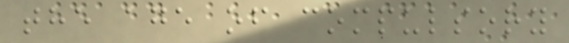the age of compulsory
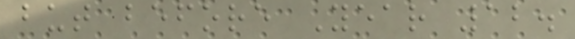but before Year 12.
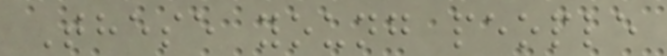These young people
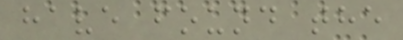have found the
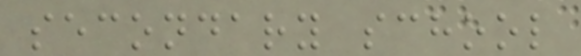secondary school
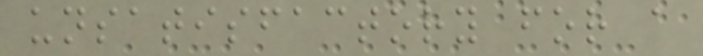unsatisfactory for a
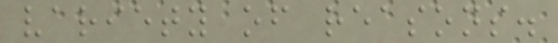variety of reasons.
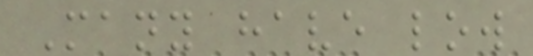Many have low
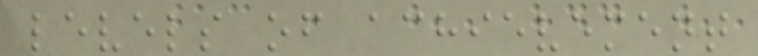levels of achievement
